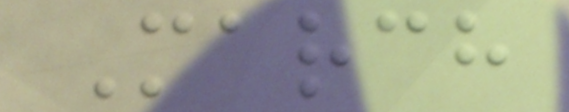March
